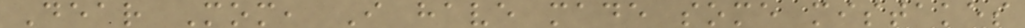Dear Mom, I have made some mistakes
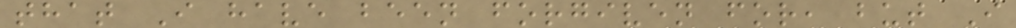that I have been forgiven for, but I
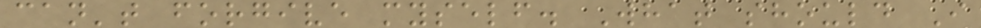can't forgive myself. What should I
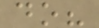do?
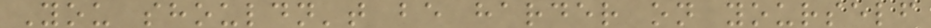You shouldn't be harder on yourself
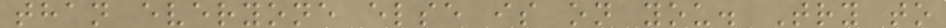than everyone else is on you. Try to
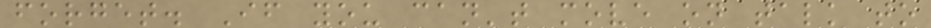forget. If you can't move on talk to
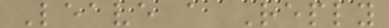Leave a Reply
